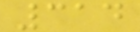314
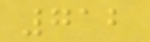712
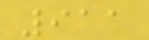911
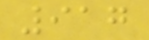917
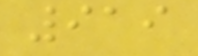919
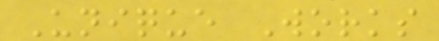Unique Works
